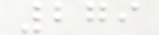279
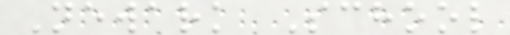Newark School
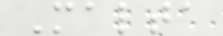Malta
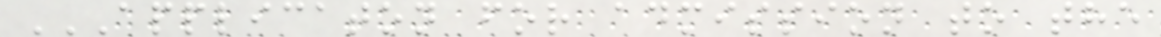APPLICATON FOR ADMISSION TO THE
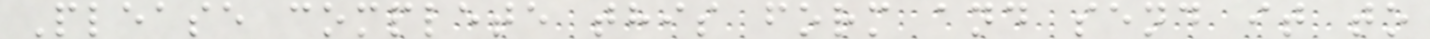Please complete this form and send it to
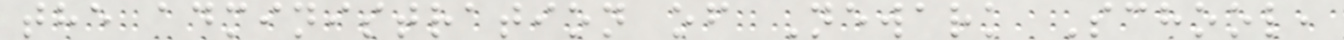the administration of Newark School,
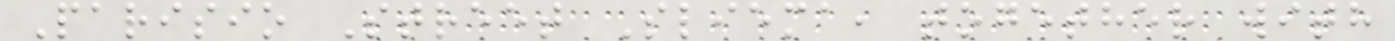Parisio Street Sliema, together with
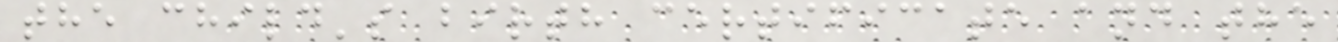the child's birth certificate and the
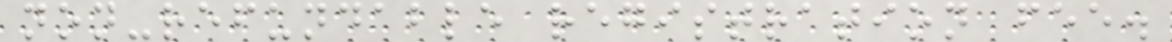non-refundable registration fee.
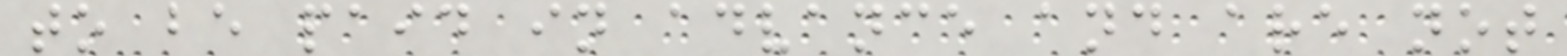to be paid in advance and are not
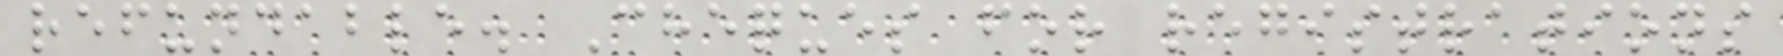refundable. Cheques for registrations
